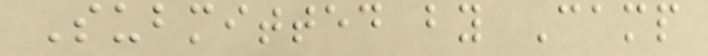Submitted by Camp
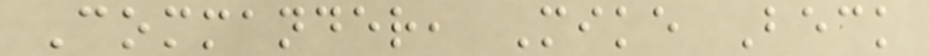Commander, Mike Beck
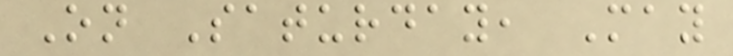On Saturday, May
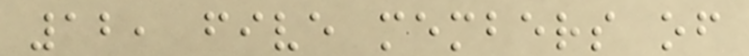12, five members of
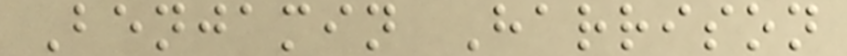Benjamin Harrison
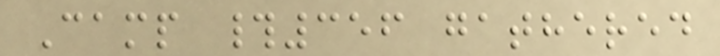Camp #356 gathered
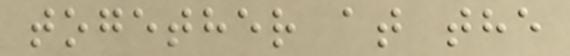together at the
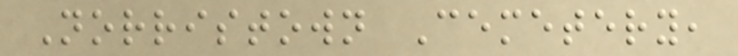Norristown Cemetery,
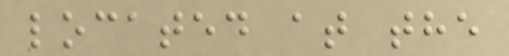located at the
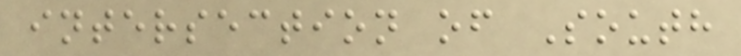intersection of South
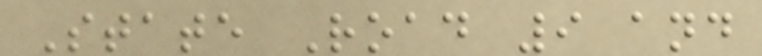State Road 9 and
